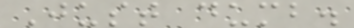Just dumb.
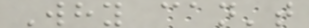Why can't
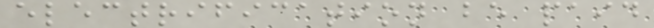electrification be paid
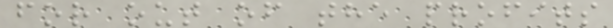for out of the profits
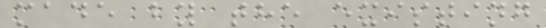made by the existing
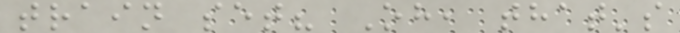train set? Oh, that's
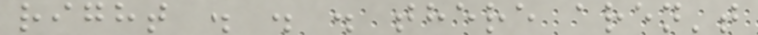right . . . there aren't
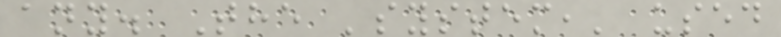any. The 'system,' used
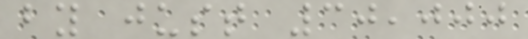by just 30,000
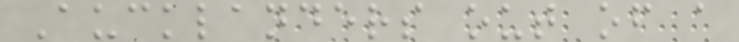Aucklanders out of a
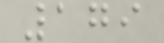179
